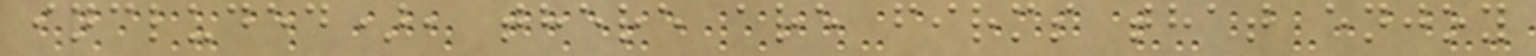included), there are firms that enjoy
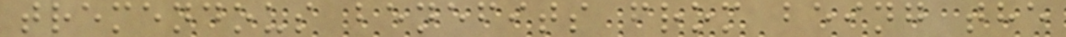tremendous benefits from being the
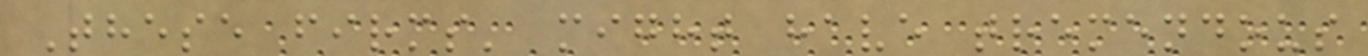These firms' might have tremendous
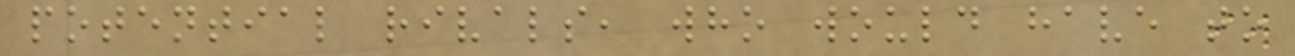potential rivals, who would have to
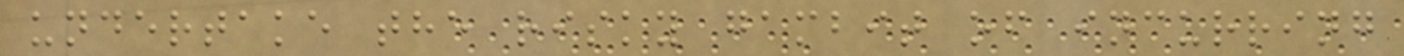undertake the risky gambit of incurring
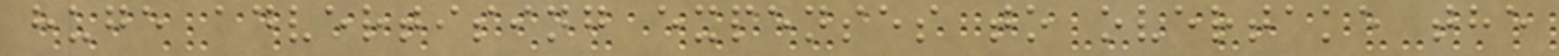huge advertising expenses to overtake the
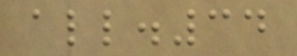all.34
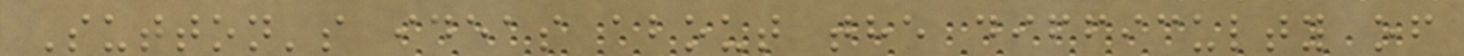Sutton's ideas about the difficulty of
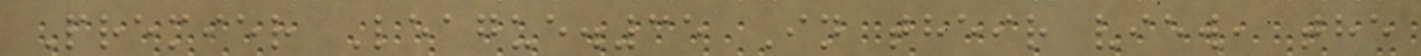Premier League.35 In their view, the
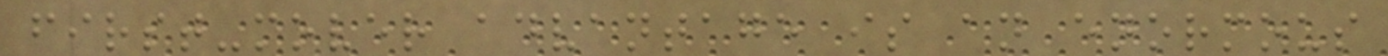first-mover advantage is an enormous
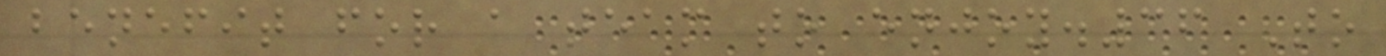benefit for a team to enjoy.36 To
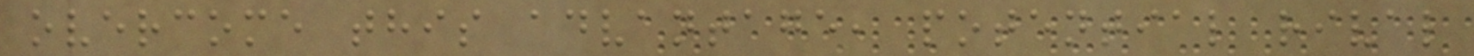overcome this advantage, potential rival
